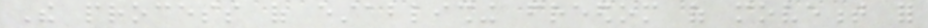The process of establishing freedom of movement for
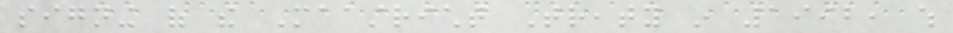signing of the Maastricht Treaty in 1992, which
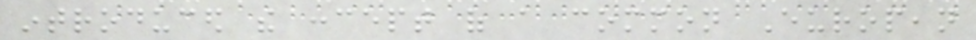introduced the concept of a common European
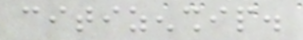citizenship.
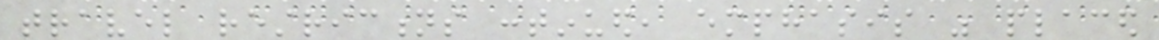travel restrictions continued, emphasis was placed
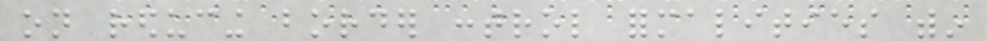on reducing border control formalities within
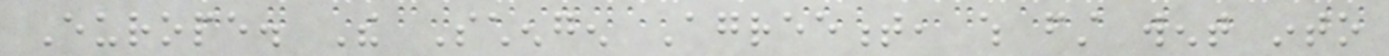Europe. The Schengen Agreement, which first went into
